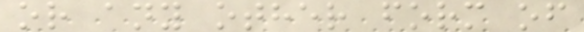or any other form of
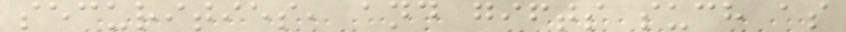securities, and gifts such as
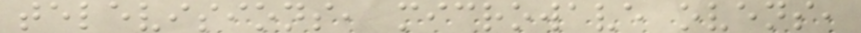televisions, microwave ovens,
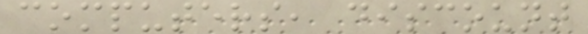computers, discount
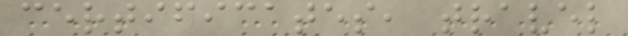certificates, travel
